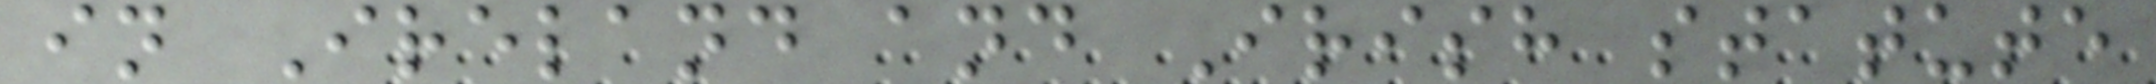in Ireland and Irish statute
